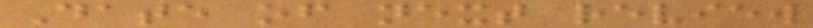Date of next review
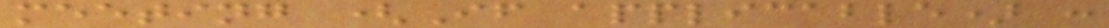meeting (If applicable) :
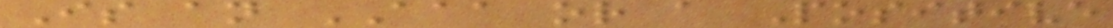Is an AAA or a Positive
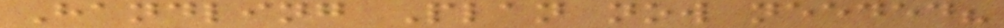Handling Plan now needed?
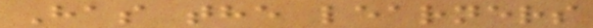Has the learners
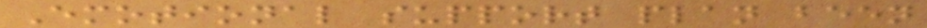Emotional support plan been
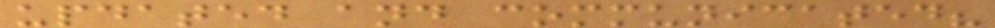updated and communicated?
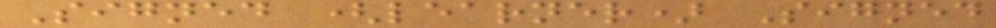Signed (learner) Signed
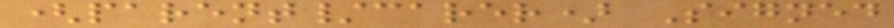(parent/carer) Signed
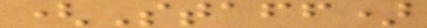(Staff)
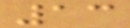13
